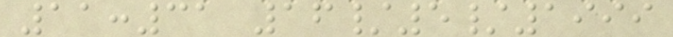11:31 16/5/1999
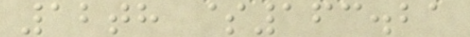12th $163.21
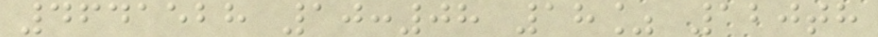4641528 10:08 18% 120th
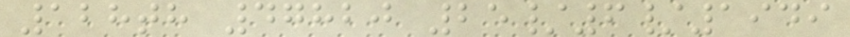128th 47820 25/6/1949
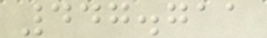447.711
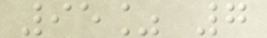95% 7
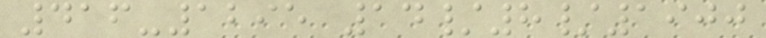416-1295 14/8/1900
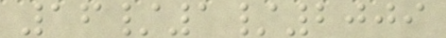16/1/2009
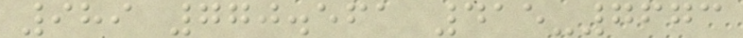989 770.561 415-7673
